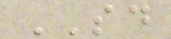SD
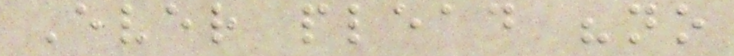Ever plead "no
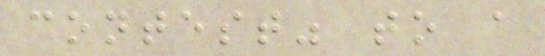contest" to a
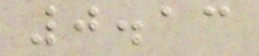0.13
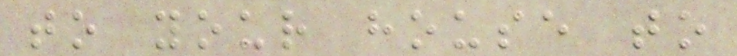to your house to
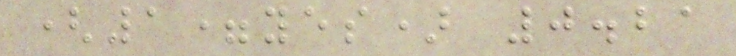(1=yes) 0.21
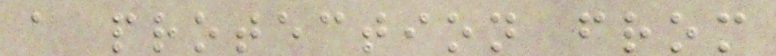a protection from
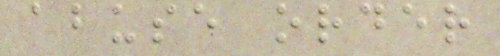abuse order
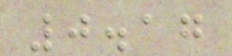0.17
